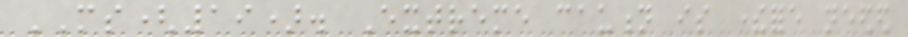MS(19). Extreme caution is therefore needed
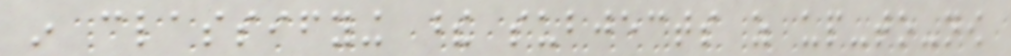in classifying these subjects as up-to-now
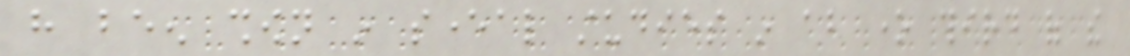have been shown in several studies in about one third of the
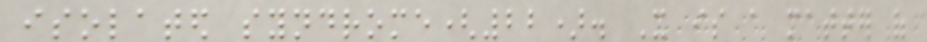isolated syndrome(22). It is a matter of
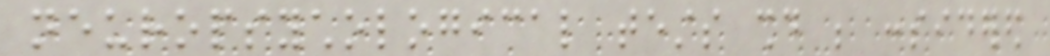neuropsychological tests should be considered
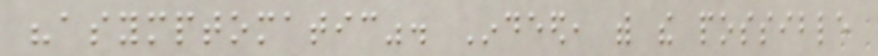"asymptomatic". Indeed, with the possible
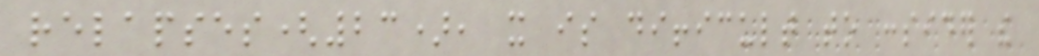relapses(23), it is difficult to consider the
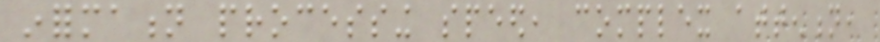information processing speed, complex attention,
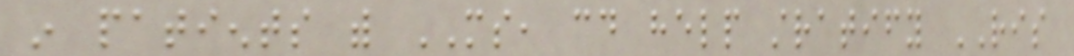in patients with MS, could help stratify RIS
